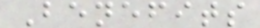Benefits
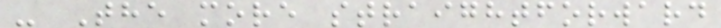- The more straightforward
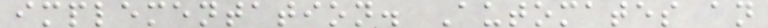implementation. Automates an
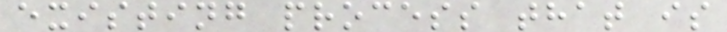existing process that is
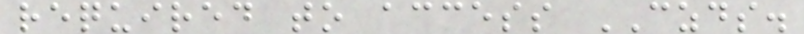required to access CZDS.
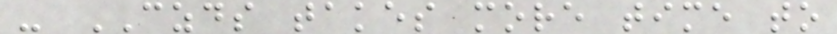- CZDS takes more time to
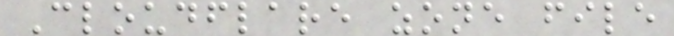Cloudflare zone file
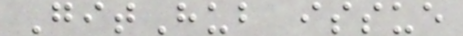GitHub issue
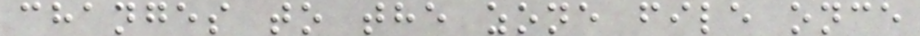changes to the zone file once
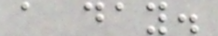a day.
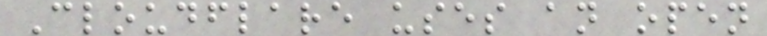Cloudflare uses an open
